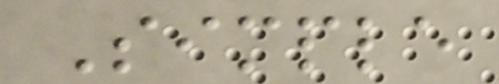Simple
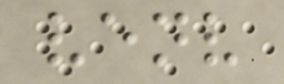venv
